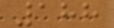188
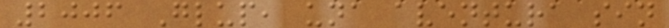2006 Glup, una aventura sin
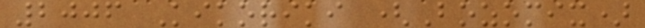2006 Kikoriki (Bozomix)
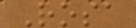Rosa
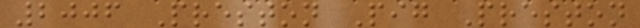2006 Preston Pig Preston
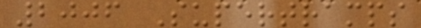2006 Supertramps
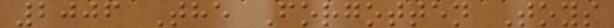2006 The Forgotten Toys
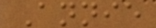Annie
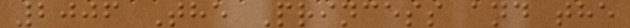2006 The Princess and the
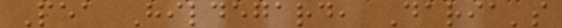Pea Hildegard, Daria's
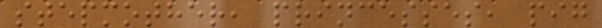stepmother, princesses, pig
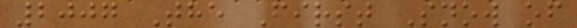2007 The First Snow of
